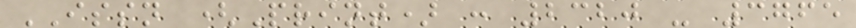ISSN (Print) : 2320 - 3765
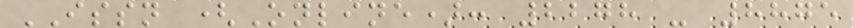ISSN (Online): 2278 - 8875
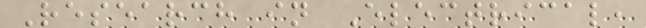Research in Electrical,
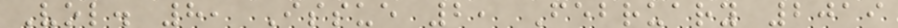Vol. 8, Issue 2, February 2019
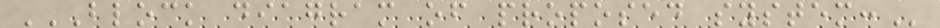BLOCK DIAGRAM OF PROPOSED SYSTEM:
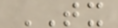TX
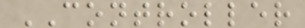CONTROLLER
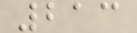213
